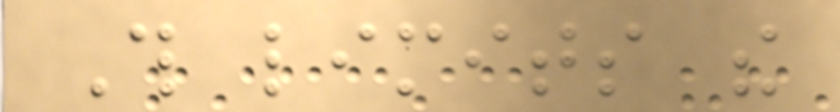This limits the
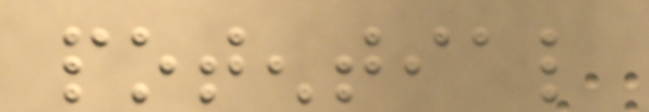potential
